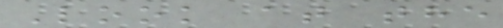Look at the
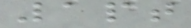1pt
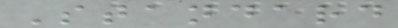Standard
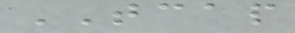TCAP
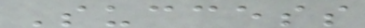Success
